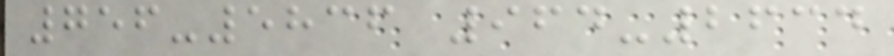756-5836 964-2634
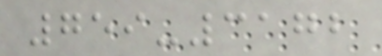759-3172
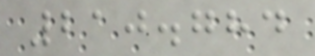210.784
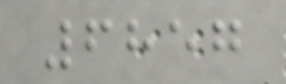6857
